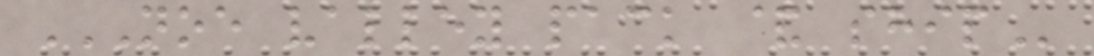NOE VALLEY PACK & SHIP
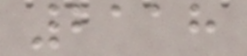2118
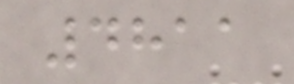4811
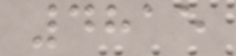4815
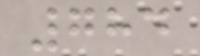784
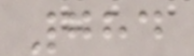784
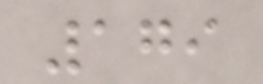179
